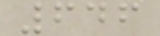646
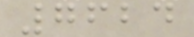7624
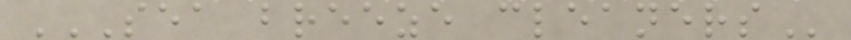SEA BREEZE CLEANERS
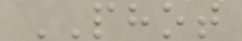PHOT
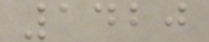1420
